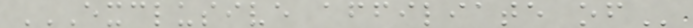EXCLUSIVE AFFILIATE OF
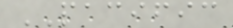PACIFIC
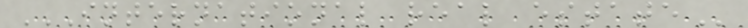INTERNATIONAL REAL ESTATE
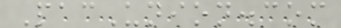PacUnion.com
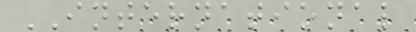INTERNATIONAL
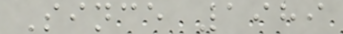Since 1989
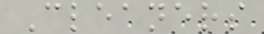Cleaners
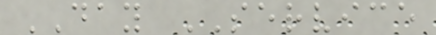DAY SERVICE
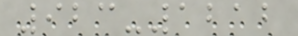923-1212
